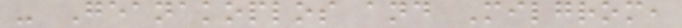- Geanakoplos and Milgrom,
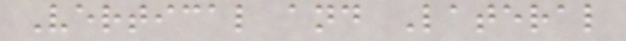Vertical and Lateral
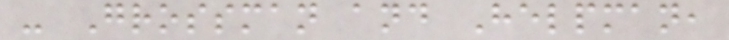- Grossman and Helpman,
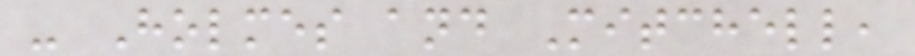- Holmes and Mitchell,
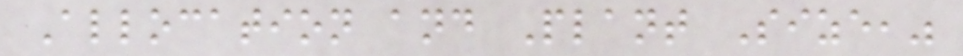Allocation and Plant Size,"
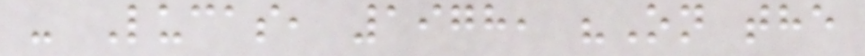- Lucas, 1978, "On the
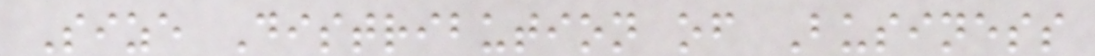Size Distribution of Business
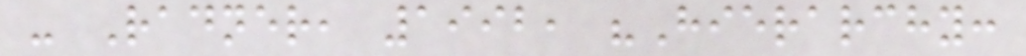- Radner, 1992, "Hierarchy:
